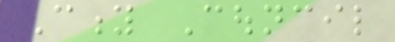City Council
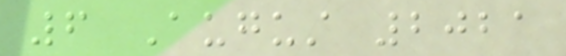6 August 2021
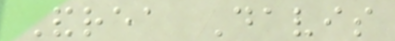Andrea Davis
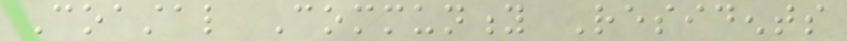Coastal Community Residents
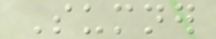Sumner
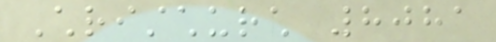Christchurch 8081
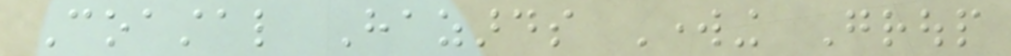Coastal Hazards Working Group
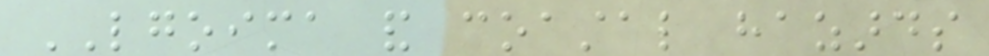LGOIMA and coastal hazards
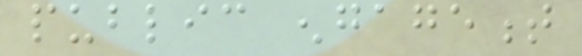public engagement
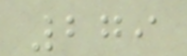279
